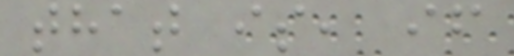that is, if
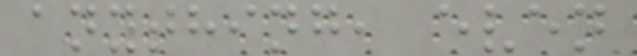anything, even
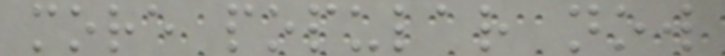more popular now
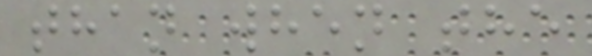than when the
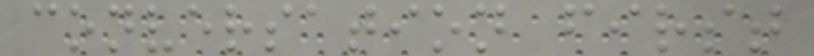conversation first
